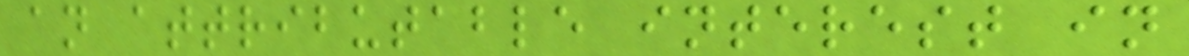an attributable interest in
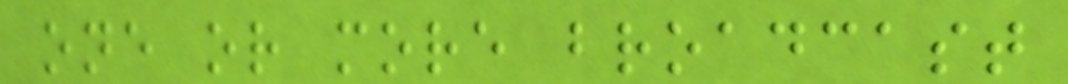one or more broadcast
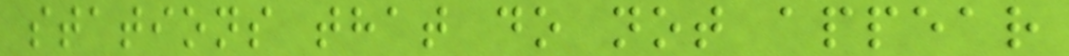stations that do not appear
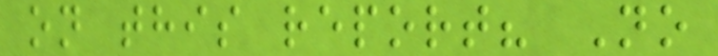on this report? No
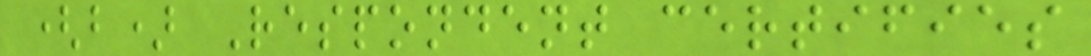(b) Respondent certifies
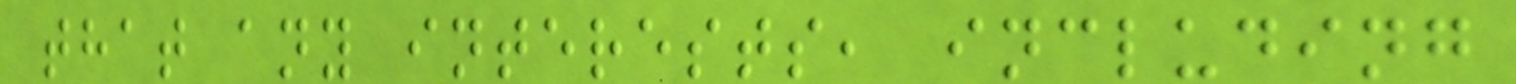that any interests, including
